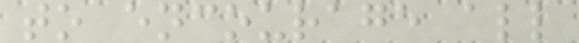to encourage all
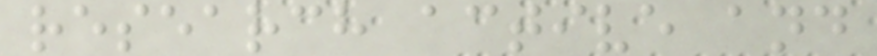research active and
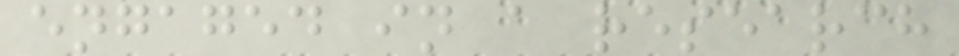engaged in a research
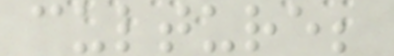culture;
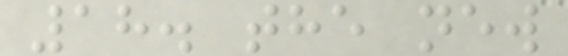18. the new
